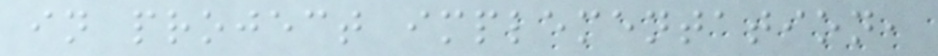in project implementation,
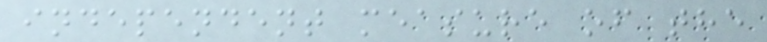independent measure of the
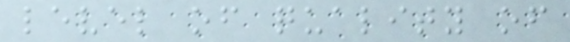level of quality of
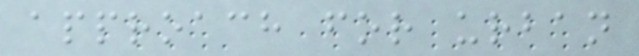approach for urban
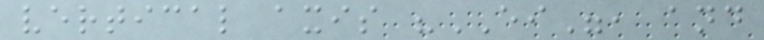vertical axis "EI", and
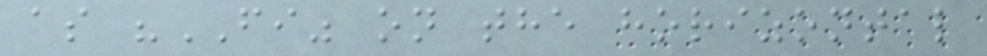as "FI" on the horizontal
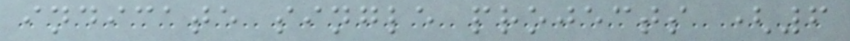indicate single projects (6
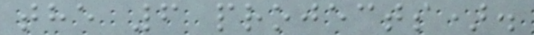the 6 projects).
